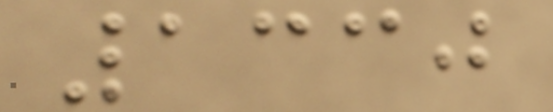1330
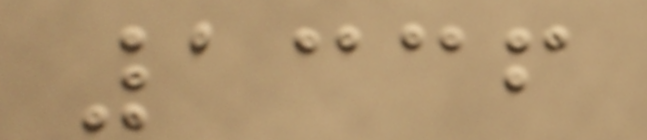1336
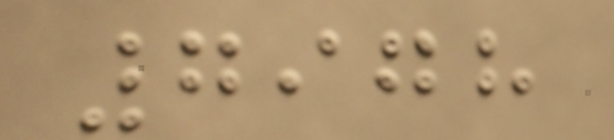7978
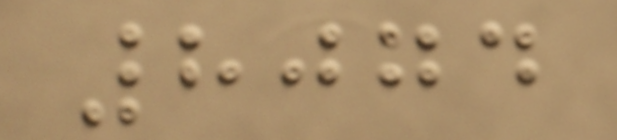8074
